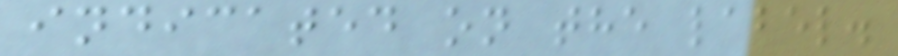indicated on the label.
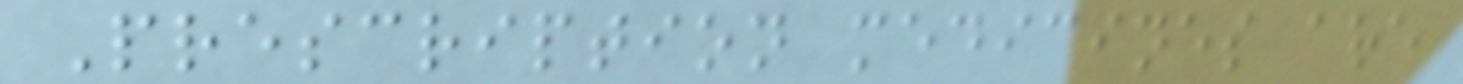Prescription medicines are
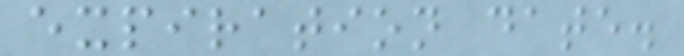expiration date.
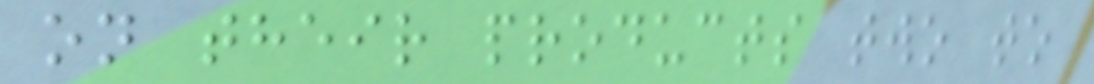on their products two to
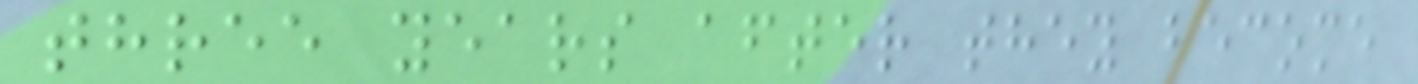three years after they become
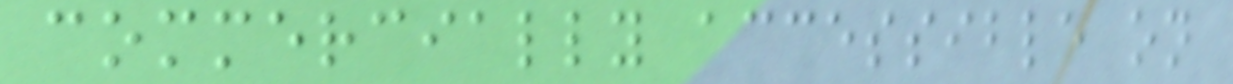commercially accessible on
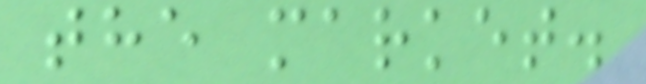the market.
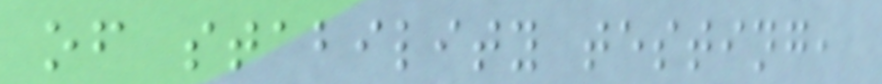of stability testing,
